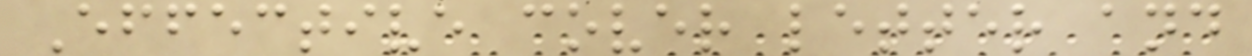Effective cover letter and
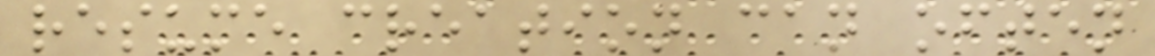resume creation can often
